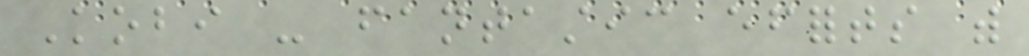Kobi - fantastic efforts with
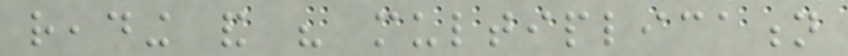reading and his multiplication
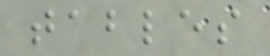tables
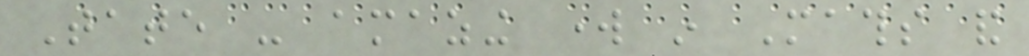Tate - amazing work in Maths and
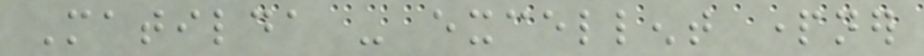Matilda - excellent partner
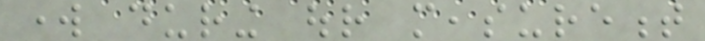work during our measurement
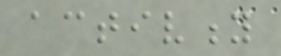activity
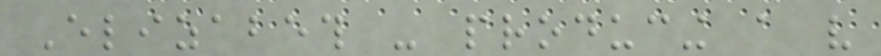Elizabeth - producing a very
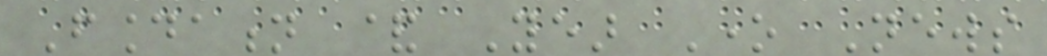Foundation & Year One News
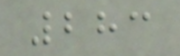283
